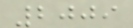2009
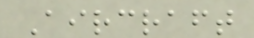Aircraft
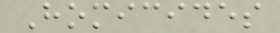Homicides
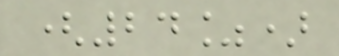(24%)
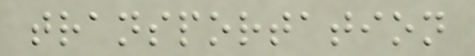transportation
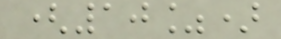(10%)
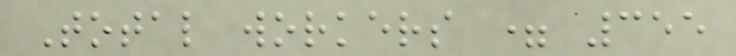Total workers = 355
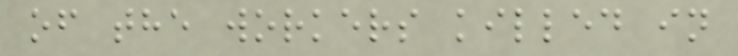of the workers killed in
